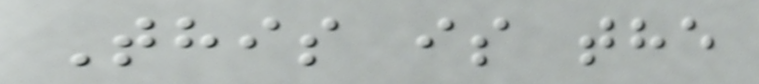This is the
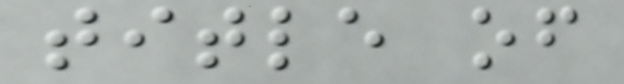title of
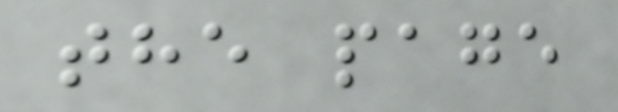the page
